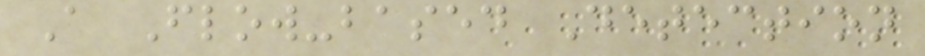A Flow-based Detection
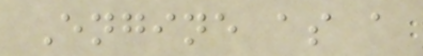Engine as a
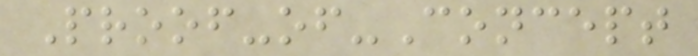Proof-of-Concept
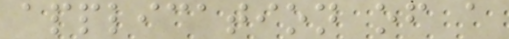application of a
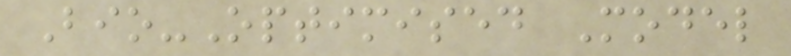Bio-Optimised Model
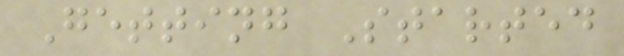Getting Started
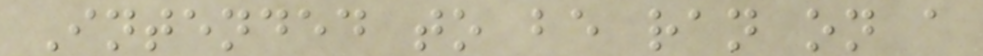Intended to be ran on a
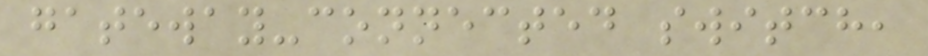gateway-connected switch,
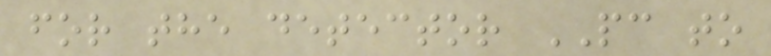for the detector PC to
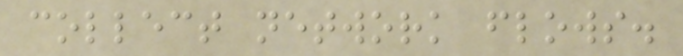collect network flows.
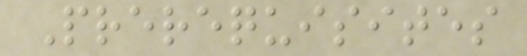Prerequisites
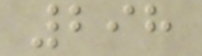298
